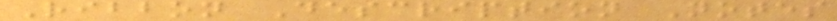Ribbon Description Notes
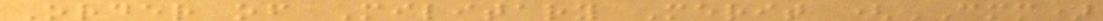Order of Military Merit (CMM)
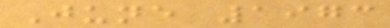June 1973
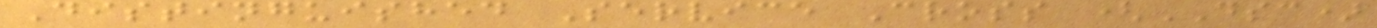Distinguished Service Cross (DSC)
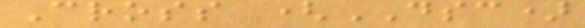Cross (DSC)
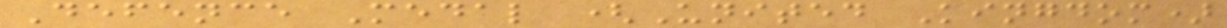Defence Medal (United Kingdom)
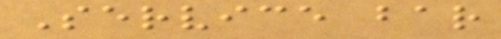Service bar
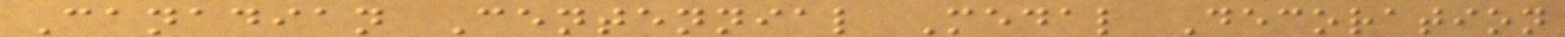Canadian Centennial Medal Decoration
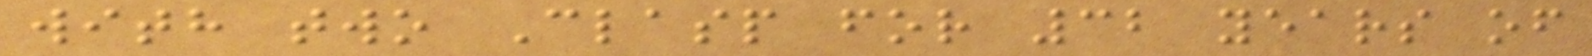with two Clasp for 32 years of
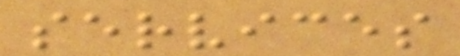services
